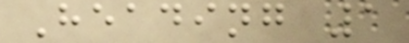Heading 1
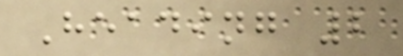Heading 2
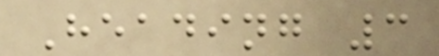Heading 3
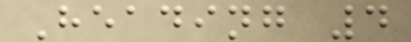Heading 4
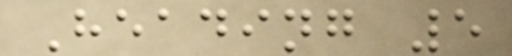Heading 5
